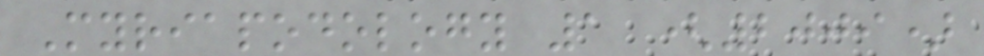Myriapodology 1 (2009)
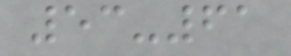53-61
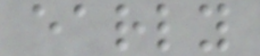early
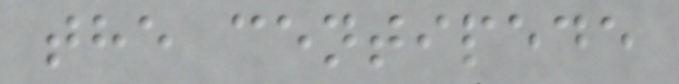the centipede
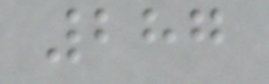287
